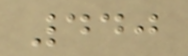440
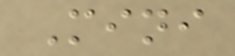Mini
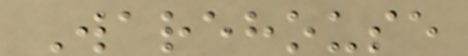Warehouse
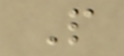P
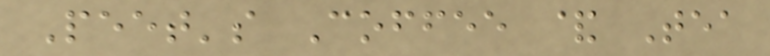Peet's Coffee & Tea
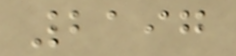2197
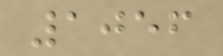1056
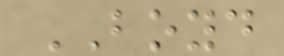BOYD
